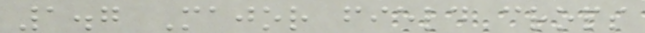1.7 Major field crops
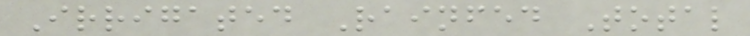Irrigated Rainfed Total
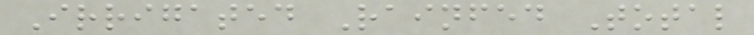Irrigated Rainfed Total
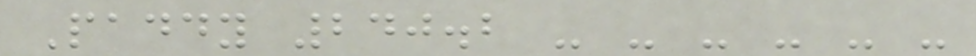Paddy 240.2 - - - - - -
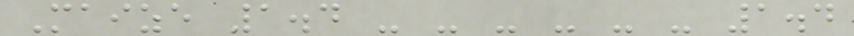Maize 1.4 - - - - - - 1.4
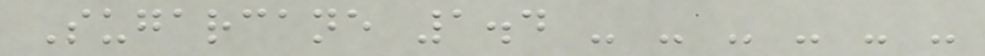Sugarcane 1.4 - - - - - -
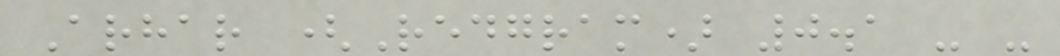Arhar (Redgram) 0.1 - -
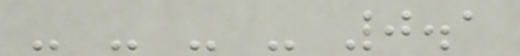- - - - 0.1
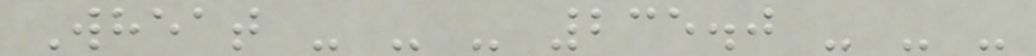Wheat - - - 235.0 - - -
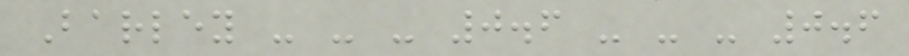Barley - - - 0.6 - - - 0.6
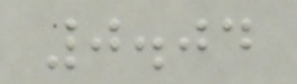0.04
